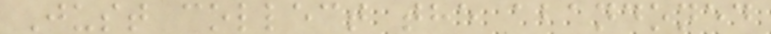Just collect the abandoned
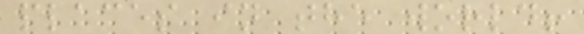places in the world!
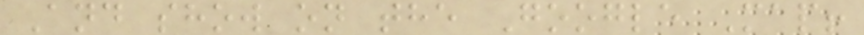And show on the Google Map!
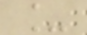_
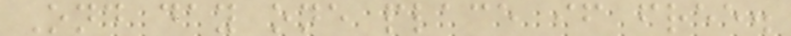Ond day one place if free.
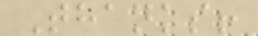Thanks!
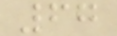67
